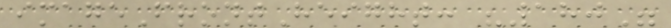imageFrontHeight: "180"
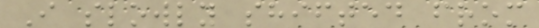I slowly shifted from
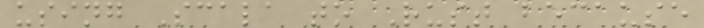using Scala to Rust because
